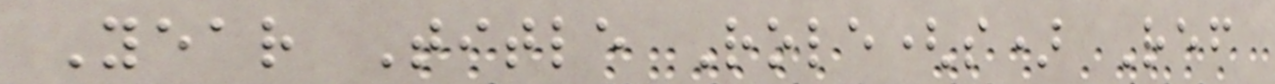Year Title Role(s) Ref
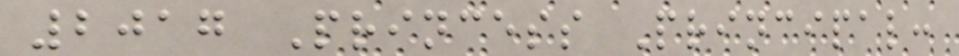2017 Princess Principal:
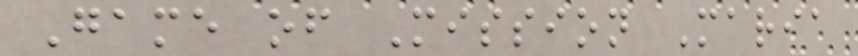Game of Mission Maria
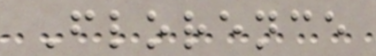Florence
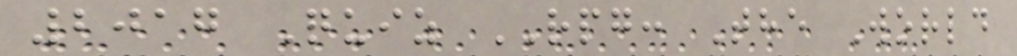2017 Quiz RPG: The World
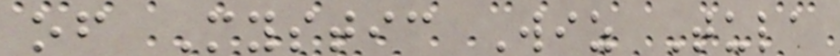of Mystic Wiz Tula
